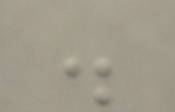.
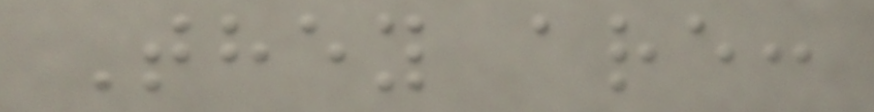They are:
